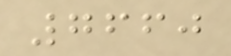7660
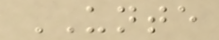UNTE
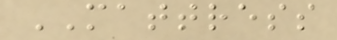MATTRESS
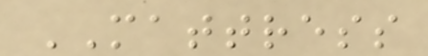MATTRESS
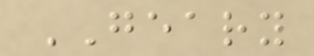GEARY
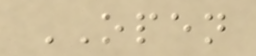OPEN
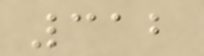312
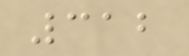312
